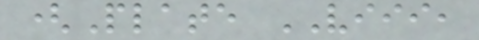(Plate VIII,
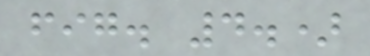fig. 4.)
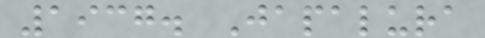1937. Japalura
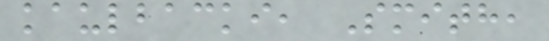kaulbacki, Smith,
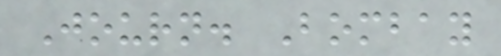Journ. Bombay
